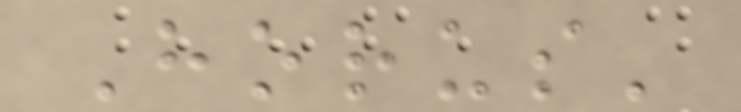Horus'
